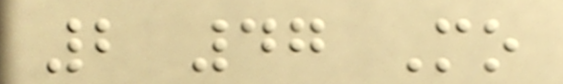2 47 Mo
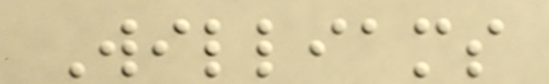Williams
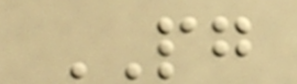PG
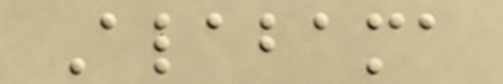Alabama
